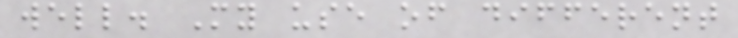well. My use of different
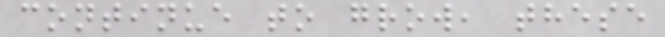continue to grow, these
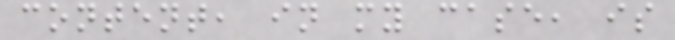content, in my case, is
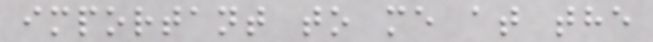important to me at the
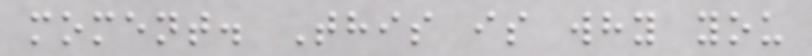moment. This is why you
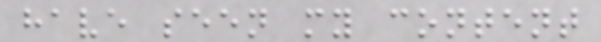have seen my content
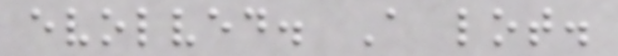evolved. A lot.
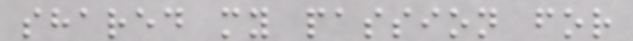shared my passion for
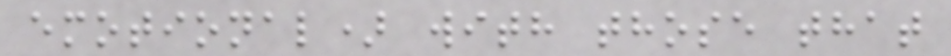emotional) with those that
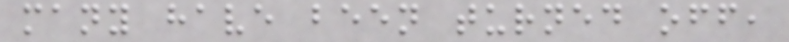many have been turned off,
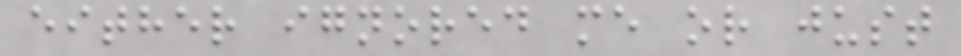either ignored me or just
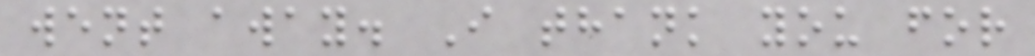went away. I thank you for
